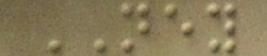NEY
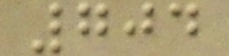704
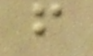f
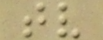tv
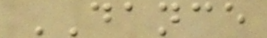DANCE
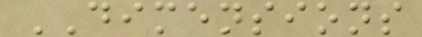DIMENSIONS
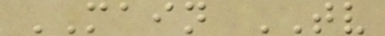MAIN TV
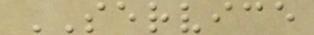SERVICE
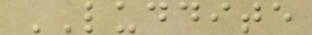LUDDITE
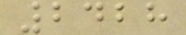2428
